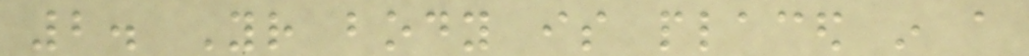2. Your body is placed in a
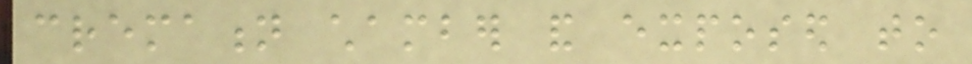cremation chamber and exposed to
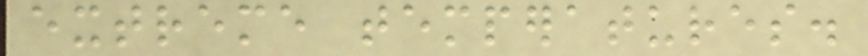extreme temperatures.
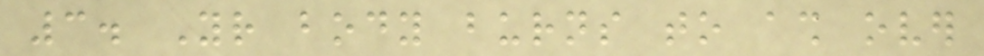3. Your body burns to ash over
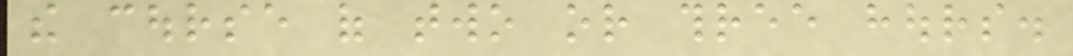the course of two or three hours.
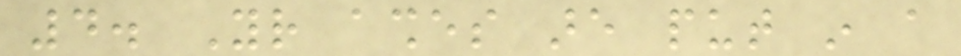4. Your ashes are put in a
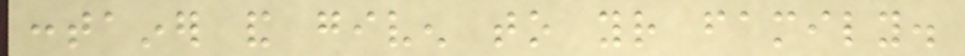container and given to your family.
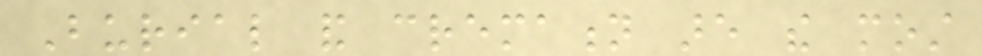Burial and cremation are the most
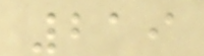219
